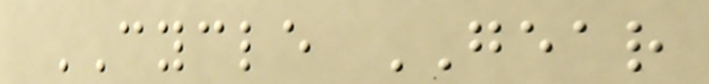CYCLE GEAR
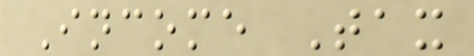Income Tax
